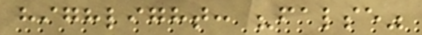highlight: "false"
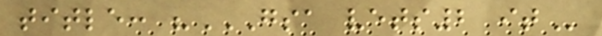title: "GSA VETS2 IT
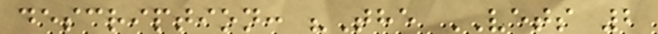description: "The VETS 2
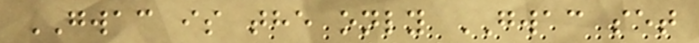GWAC is the only GWAC set
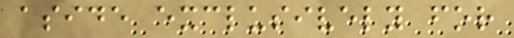aside exclusively for
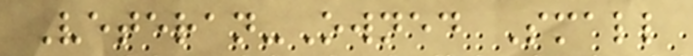Veteran-Owned Small
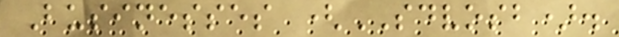Businesses (SDVOSB).
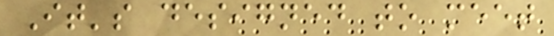It's designed to meet
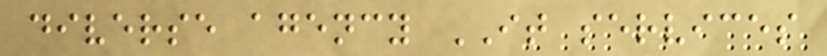diverse agency IT services
